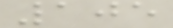105
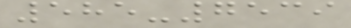585-7539
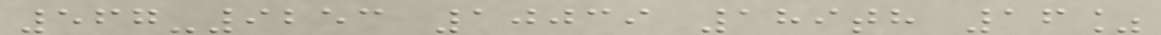567-9253 10039 189th 16%
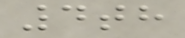4th
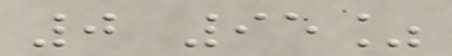0 95%
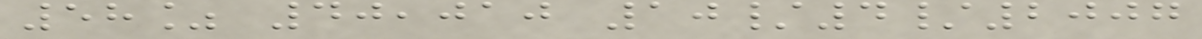58% 40,010 10/4/2007
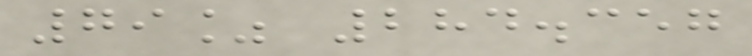79% 284.357
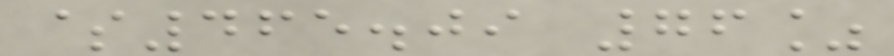$465.09 76%
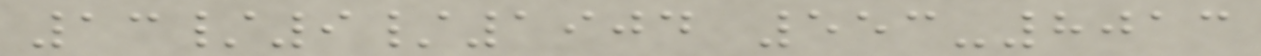13/9/1904 553-8013
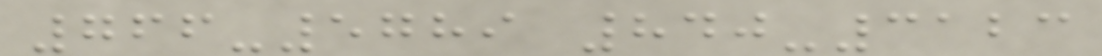766-5789 840-3123
